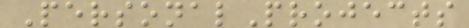PersonalProjects
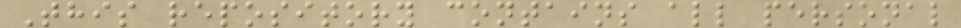This repository contains all personal
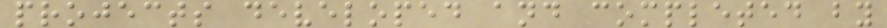projects developed and completed by
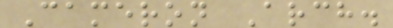Cameron Arch.
